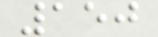150
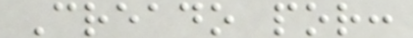Creado por:
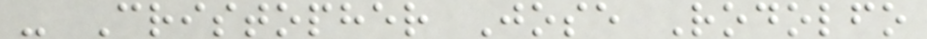- Cristopher Jose Rodolfo
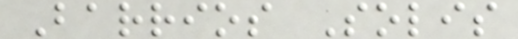Barrios Solis
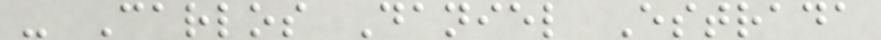- Carlos Daniel Estrada
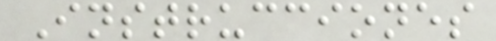Instrucciones
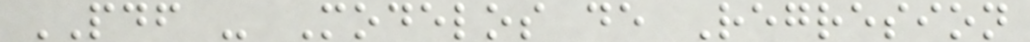PDF - Modelos de Regresion
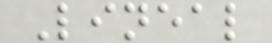Lineal
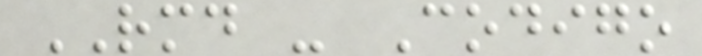RMD - Codigo
